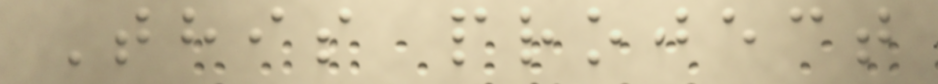This project
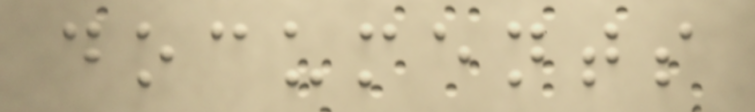documents
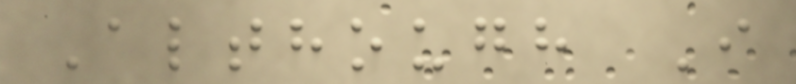Although I
